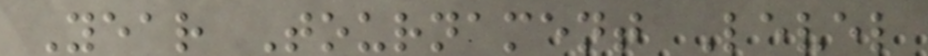Year Tournament Level
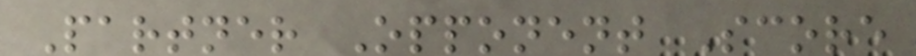Partner Opponent Score
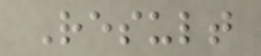Result
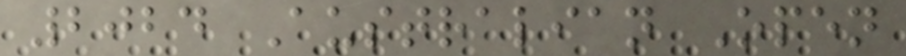2024 Australian Open
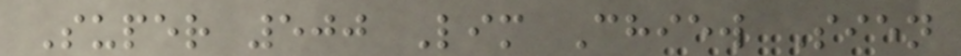Super 500 Lim Chiew Sien
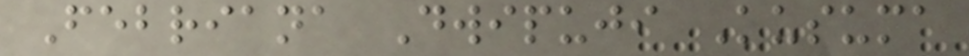Febriana Dwipuji Kusuma
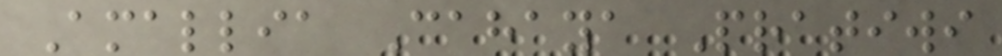Amallia Cahaya Pratiwi
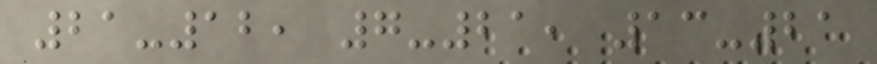21-12, 7-21, 13-21
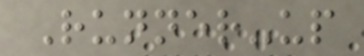Runner-up
